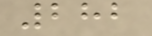282
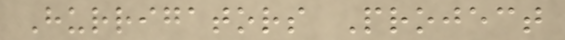Hurrigators Project
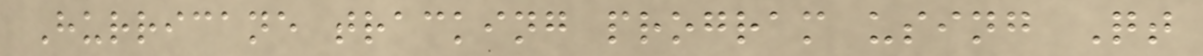Hurricane tracking program using Qt
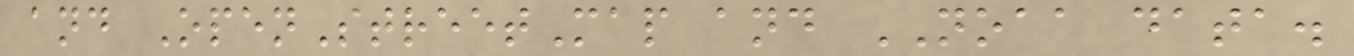and OpenStreetMap and NOAA data.
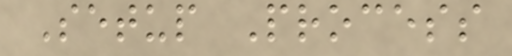Setup Process
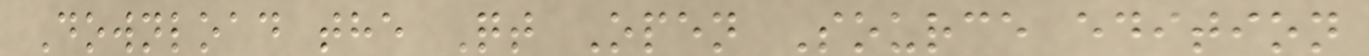Download the Qt Open Source edition
